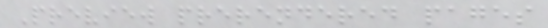Preview prerendered pages
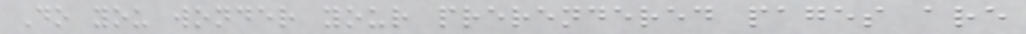Do you wonder your prerendered pages are
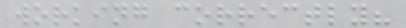working correctly?
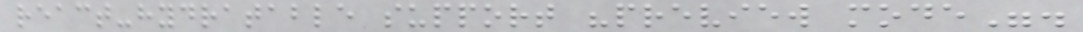react-hydratable support "preview mode".
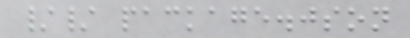// package.json
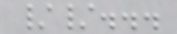//...
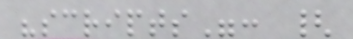"scripts": {
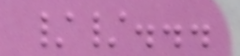//...
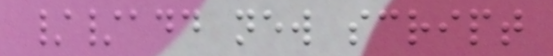//add new script
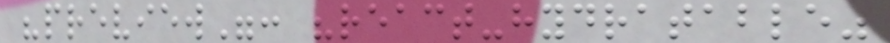"preview": "react-hydratable"
